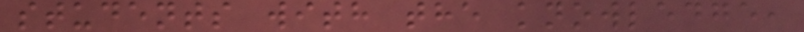students with the knowledge,
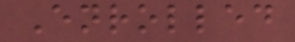Enrolled
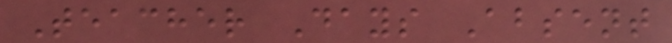Teacher Days Absent
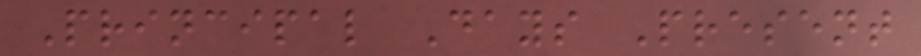Principal Days Present
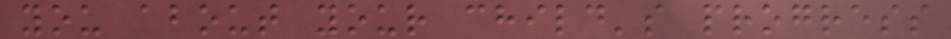you about your child's progress
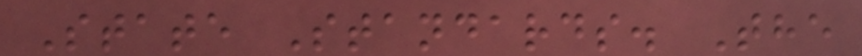State Standards. The
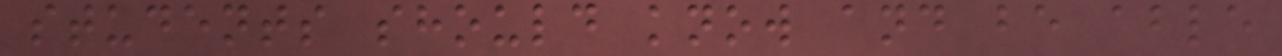students should know and be able
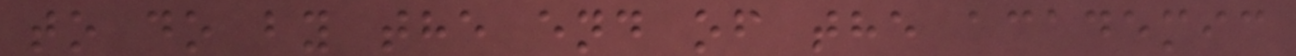to do by the end of the academic
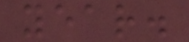year.
